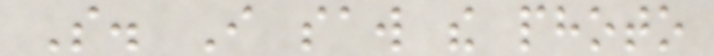So. I saw the photo
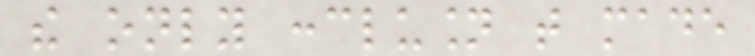the only conclusion that made
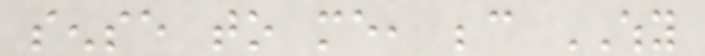sense to me, because WHY
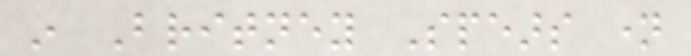in Britney Spears name
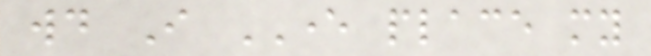would I EVER place my
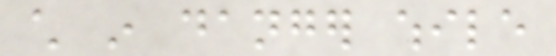child in danger while
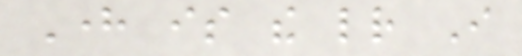Here is the letter I
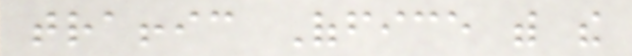traffic Office with the
